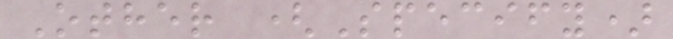Other (Specify)
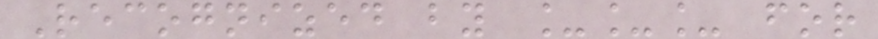Recognized by ___ for
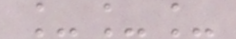___
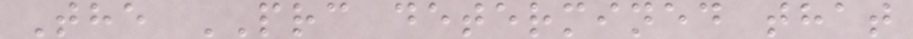The PRC determined that
